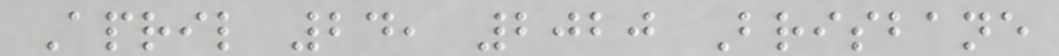April 24, 2020 Brisbane
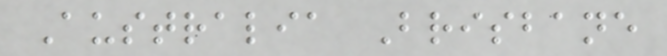Australia Brisbane
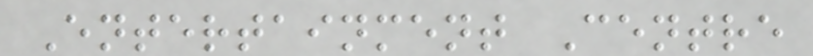Entertainment Centre
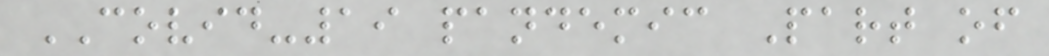COVID-19 pandemic Part of
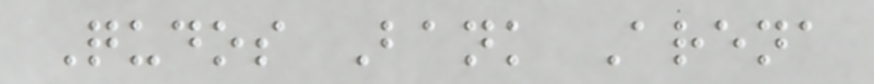Qudos Bank Arena
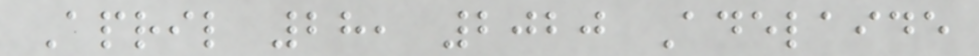April 28, 2020 Adelaide
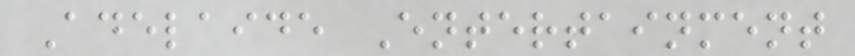Adelaide Entertainment
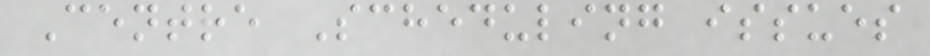Centre Scheduling issues
